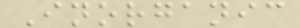Inorganic
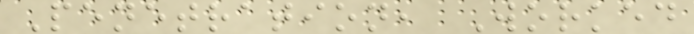Penetration, Worked
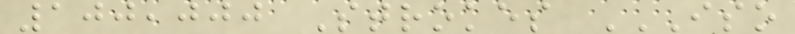100,000 Strokes ISO
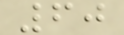60
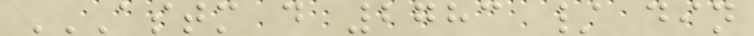ASTM D 2783 / DIN
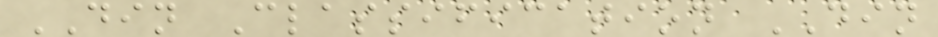DIN Classification DIN
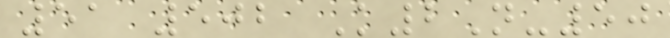51 502 K2N-50
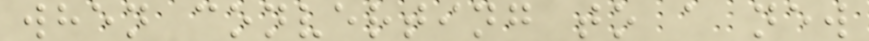when converting to a new
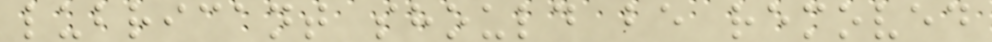lubricant should be removed
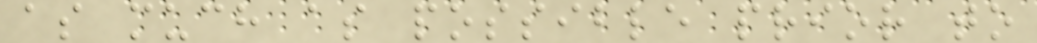as much as possible prior to
